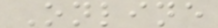Online
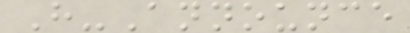H-Announce
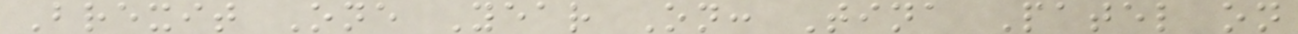Brexit One Year On: Tina Patel on
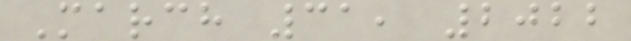March 31, 2022
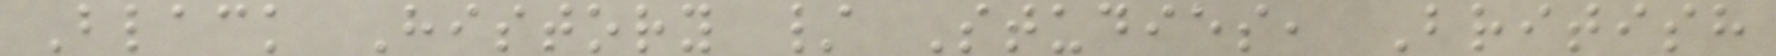Black History / Studies, British
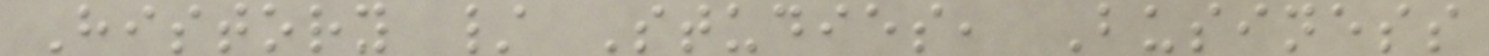History / Studies, Business
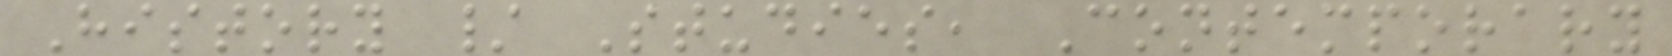History / Studies, Contemporary
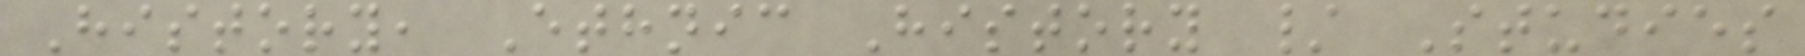History, Ethnic History / Studies
